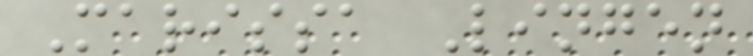Marissa Lingen
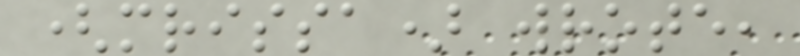(mrissa) wrote,
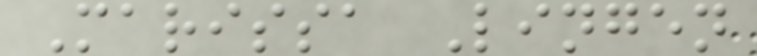Marissa Lingen
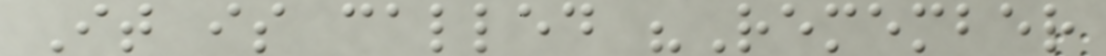It is called "Remember
